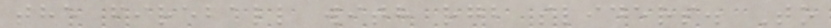the fireball with rgb sliders. To
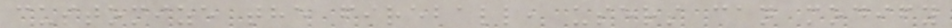customize the fireball, users can modify
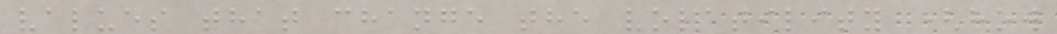values that change the volatility (how
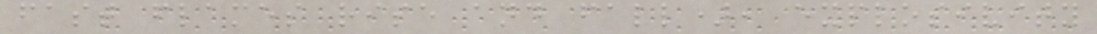fast flames rise and fall), explosivity
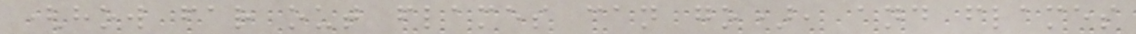(how far out flames can go), and flames
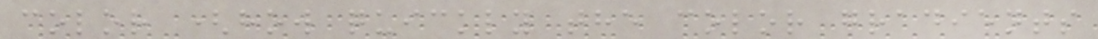color (how quickly the color gradients
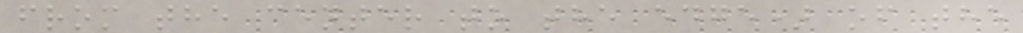from the center to the edge) of the
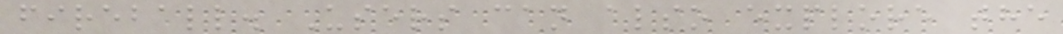fireball. Users can also explore the
